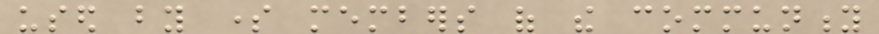used by some members of the community
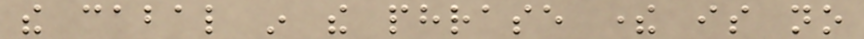the cabal in the phrase there is no
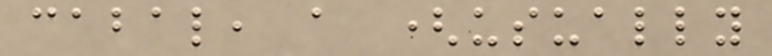cabal, a (usually
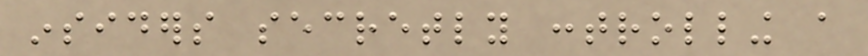insiders secretly controlling a
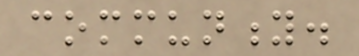community.
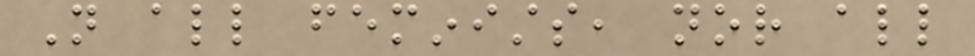Not all feminists, nor all
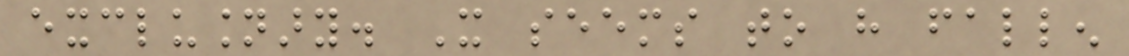exclusionary. It seems to have fallen
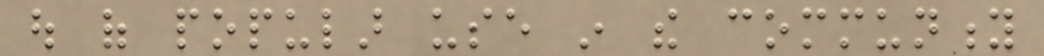out of popular use in the community
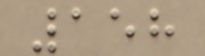158
